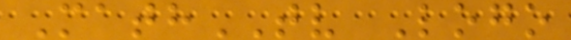MathTV Logo
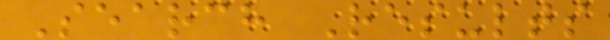Search Results
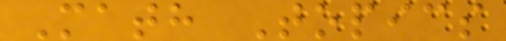Math Topics
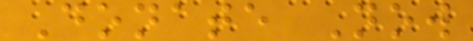Donate Now
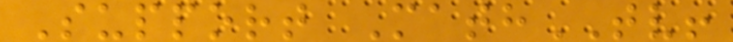Support MathTV!
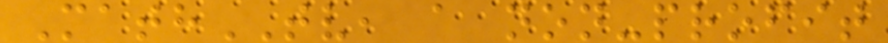MathTV, a non-profit
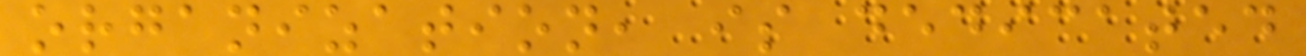organization, is dedicated
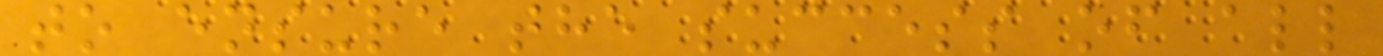to ensure the success of all
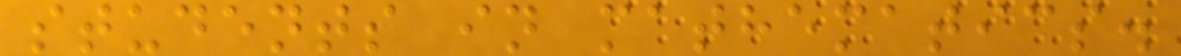students in mathematics.
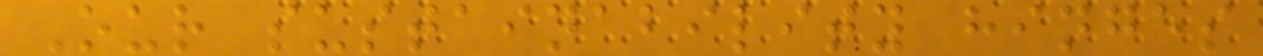Our sustainability hinges
